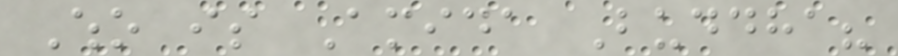Who is Amida Buddha?
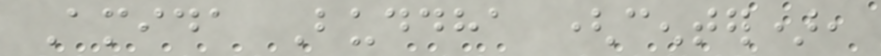Amida Buddha (center),
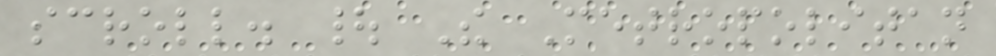scroll. | The Metropolitan
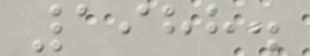1988.
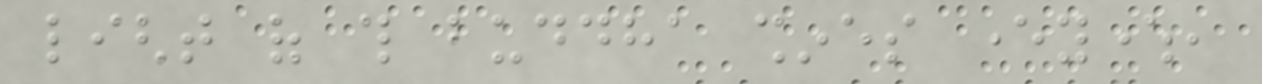light of this buddha shines everywhere,
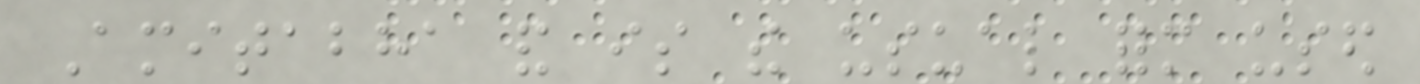Amitabha and is the usual form used
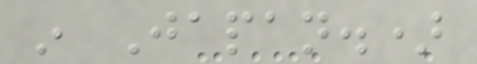in Japan.)
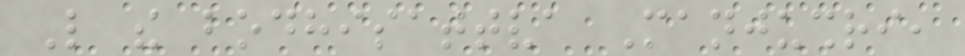Like the bodhisattva Manjushri,
